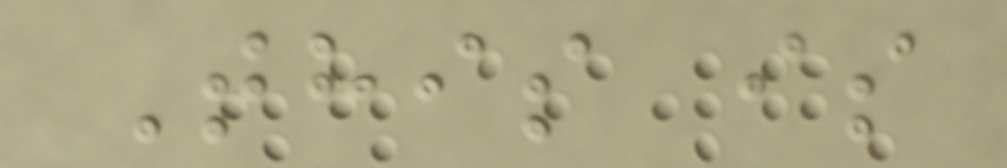This is
